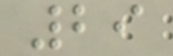29
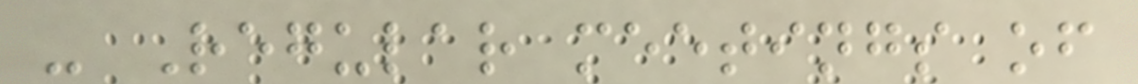- Regular meetings of
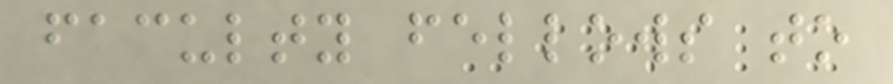faculty fellows to
